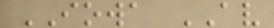IOWA AV
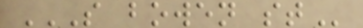S BOWEN ST
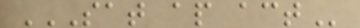SAT AP ACT
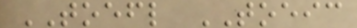TOEFL TOEIC
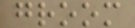groom
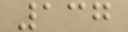137
